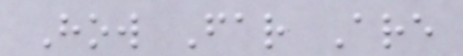How Far Are
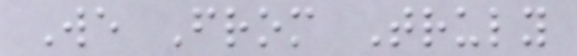We From Truly
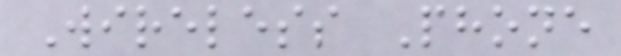Wireless Phone
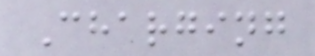Charging
